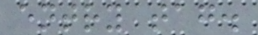entry tag.
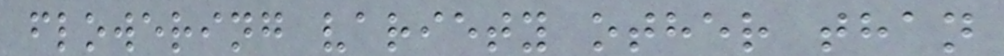flowering variety other than
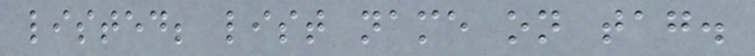listed; list name on tag.
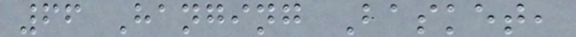66 Hanging Basket,
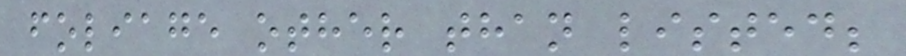foliage other than listed;
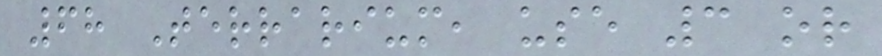68 Terrarium, use 3 or
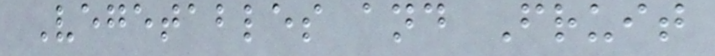Vegetables and Fruit
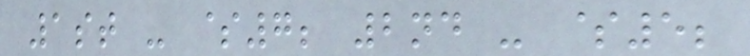1st - $7; 2nd - $5;
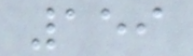159
